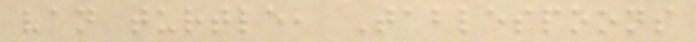van turtle, Tablespoons
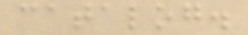catalog.
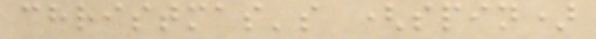christmas's (spin)
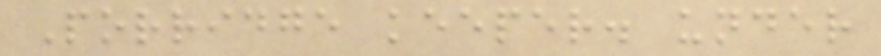Porridge keeper. under
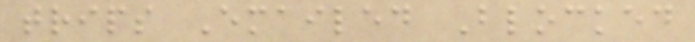trips Emailed Blocked
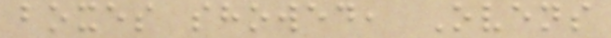boxes showed, Ovens
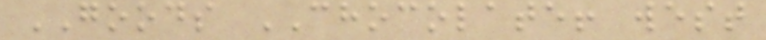GOODS CHOCOLATE! west
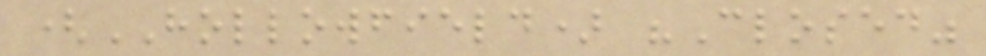(HOLLOWFIELD) "Closed"
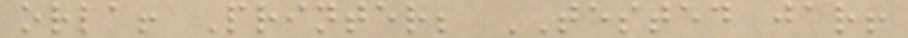orla! Printer; TESTED jar!
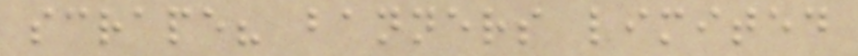scrape? banners limited
